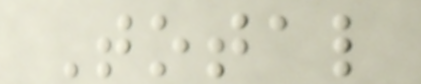Total
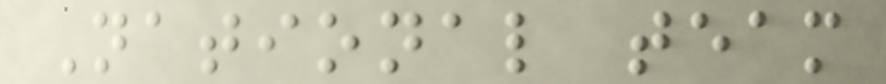National team
